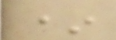*
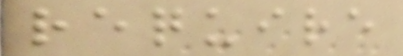require
